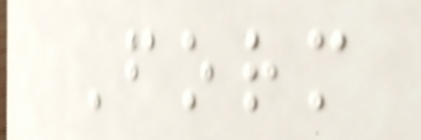Form
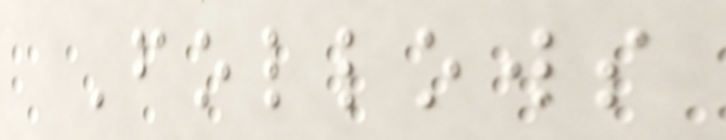Follows
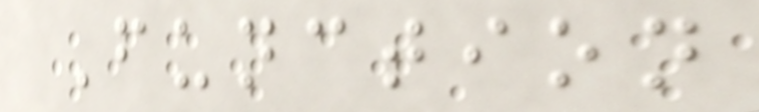Function
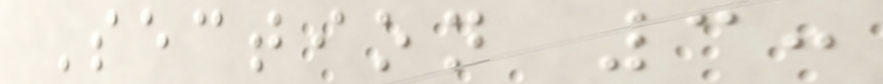Section 3:
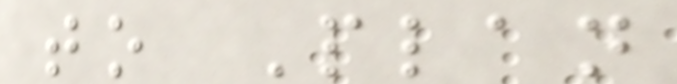to Plan
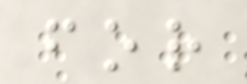for
